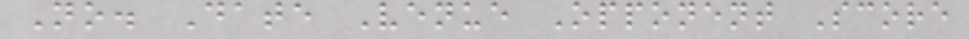No. Date Venue Opponent Score
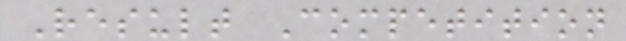Result Competition
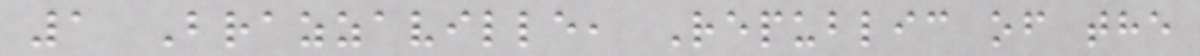1 Brazzaville, Republic of the
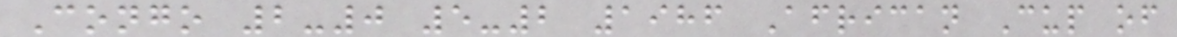Congo 2-0 5-2 1986 African Cup of
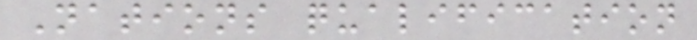Nations qualification
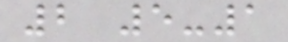2 5-1
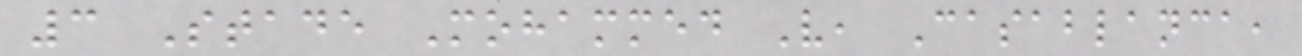3 Stade Mohammed V, Casablanca,
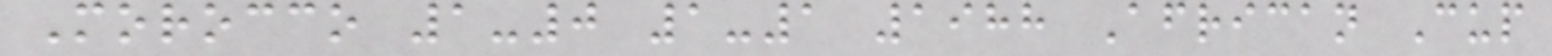Morocco 1-0 1-1 1988 African Cup
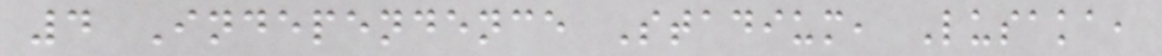4 Independence Stadium, Lusaka,
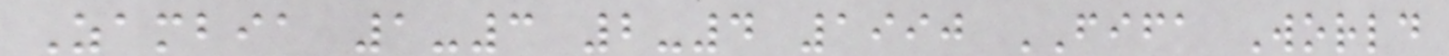Zambia 1-3 2-4 1990 FIFA World
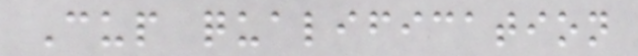Cup qualification
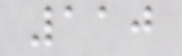110
